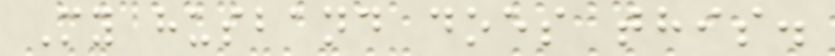My husband does this.
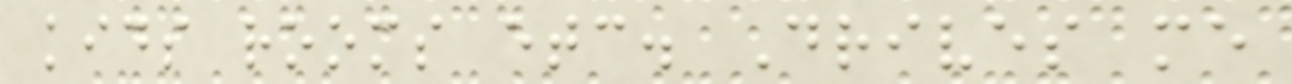kids rooms etc. Drives me
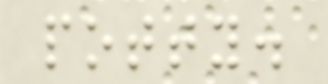potty.
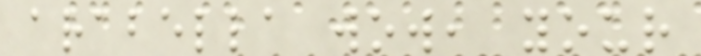arabella wow, your
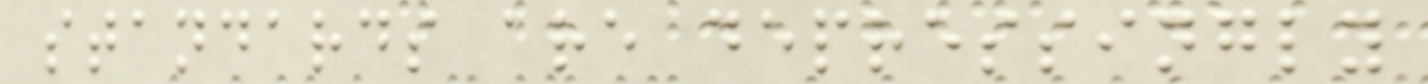standards are depressingly
